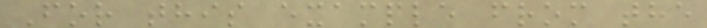For this example from the
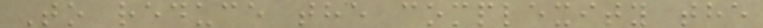To reduce the complexity the
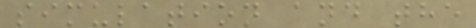simulation and the
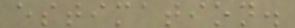estimation.
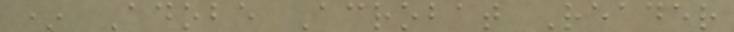* Adobe Acrobat Reader
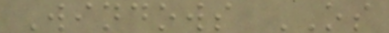Windows OS
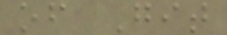of Git
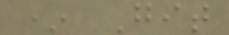* Git
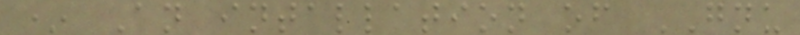* An intallation of GNU
